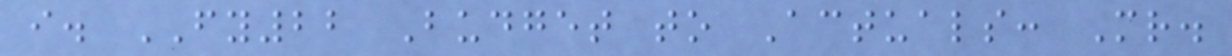i. FY22 Budget to Actuals: Mr.
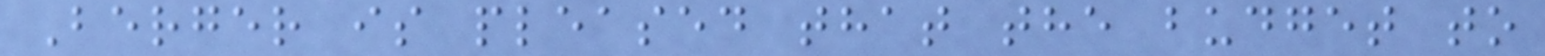Berger is pleased that the budget to
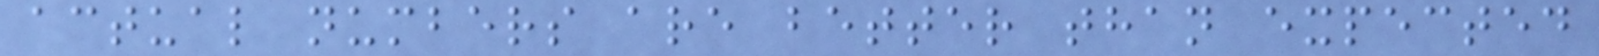actual numbers are better than expected
